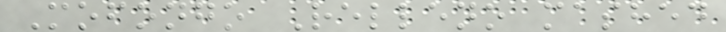Mofongo Relleno mashed
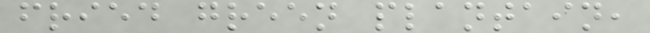fried green plantain,
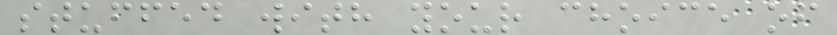stuffed with your choice of
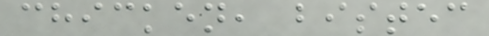chicken, bistec
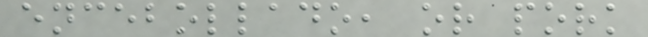encebollado, or pork
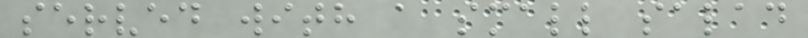served with a small salad
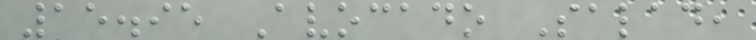15.95 Avocado Salad,
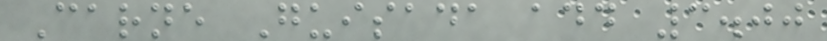Carne Guisada add 3.00
